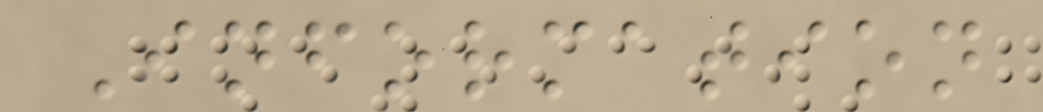Information
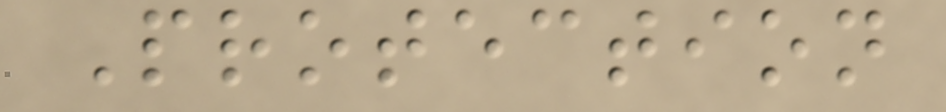Protection
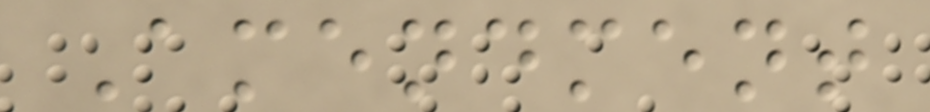Amendment
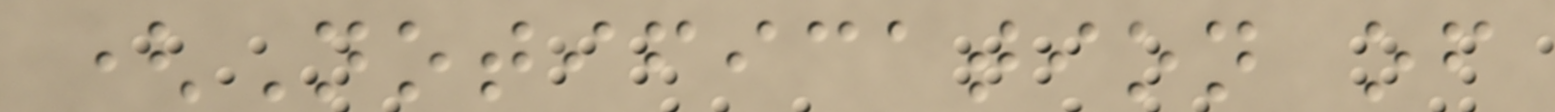(Notification of
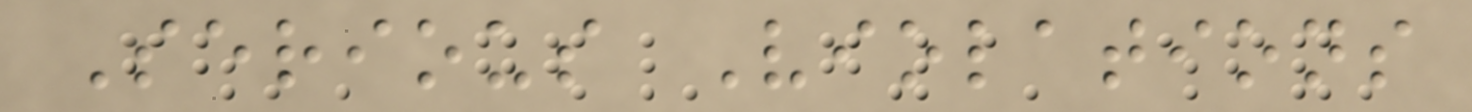Serious Violations
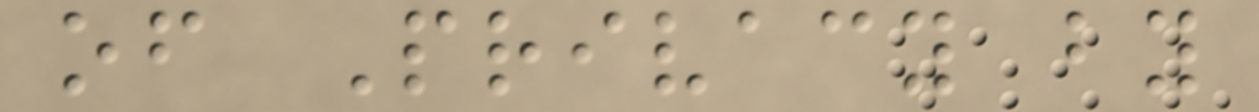of Privacy by
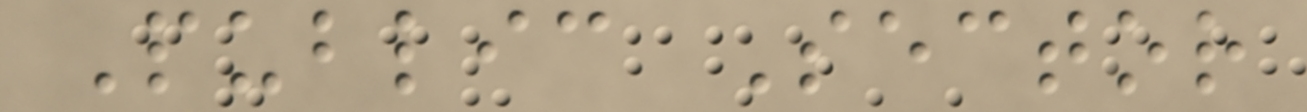Public Sector
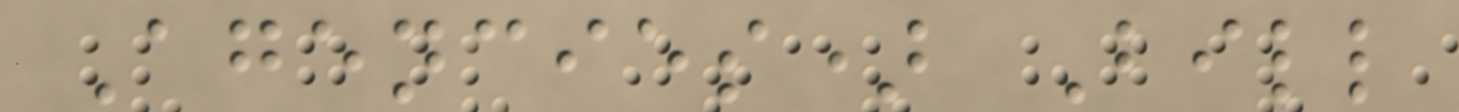Agencies) Bill
